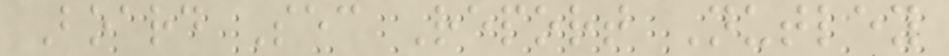Board Sec Report Nutley
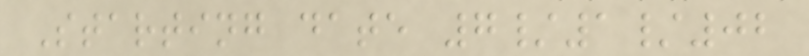Starting date 7/1/02
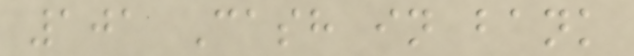101 Cash in bank
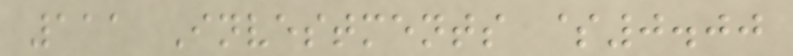111 Investments $0.00
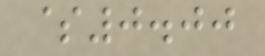$0.00
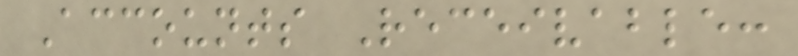Accounts Receivable:
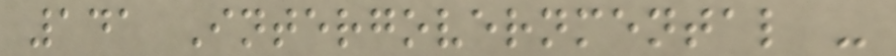141 Intergovernmental -
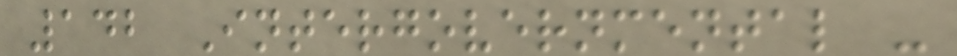142 Intergovernmental -
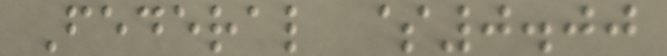Federal $0.00
